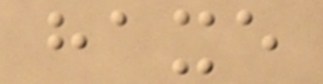haxe
